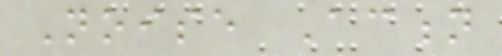Noise Action
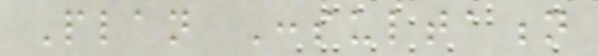Plan Consultation
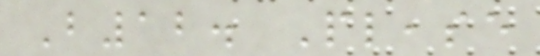B12. Please
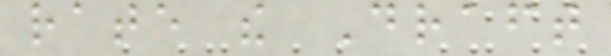rate the Draft
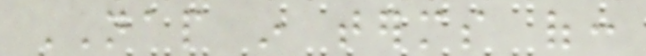NAP in terms of:
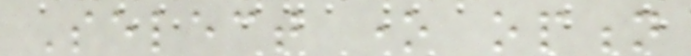Select one option
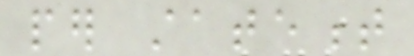per statement
